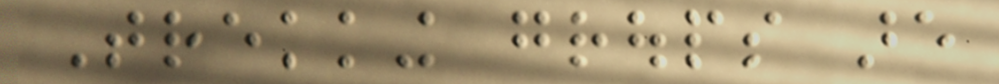Trekking groups are
